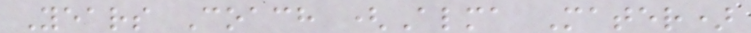Years Coach (Alma Mater)
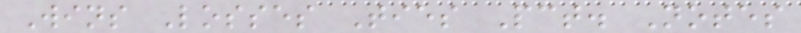Wins Losses Ties Pct. Notes
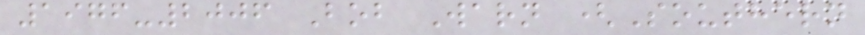1976-2006 Bob Warn (Southern
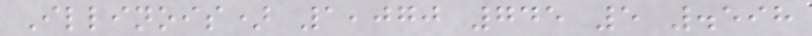Illinois) 1,070 745 5 .598
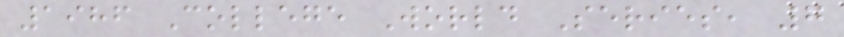1986 College World Series, 7
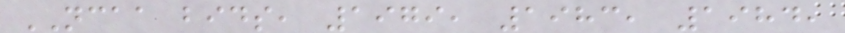NCAA bids, 1979, 1983, 1984,
